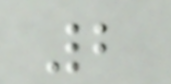2
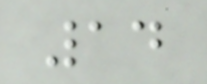14
